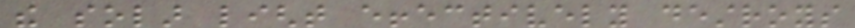the solar light effectively destroys
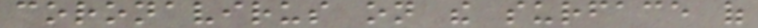coronavirus on the surface of
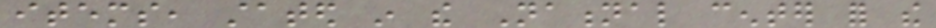items, stated in the National center for the
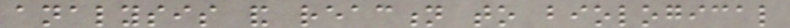analysis and reaction to biological
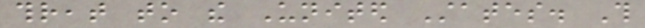threat to the United States. This
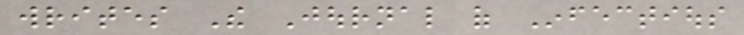writes The Journal of Infectious
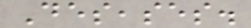Deseases.
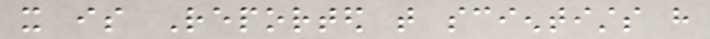it is Reported that scientists have
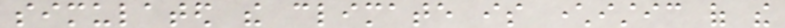simulated the climate is characteristic of the
